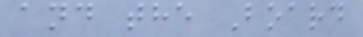and the Board
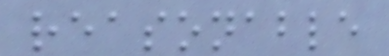reasonable
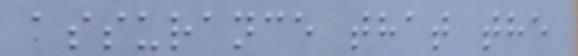assurance that the
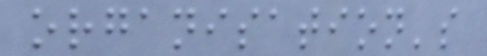organisation's
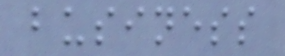business
